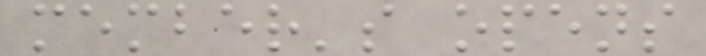member's opens
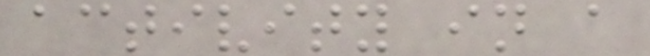activity in a
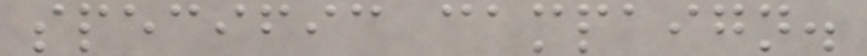specific campaign.
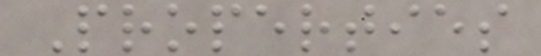Properties
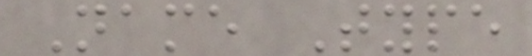Name Type
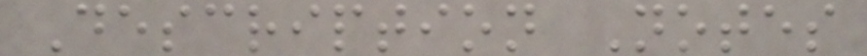Description Notes
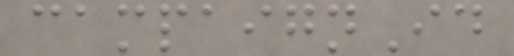campaignId
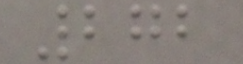272
